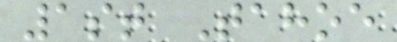1st Tahoe
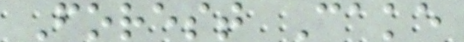Forest Cake
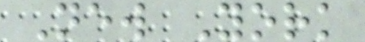New York
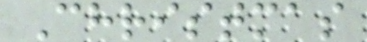Christmas
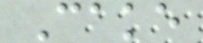Cake
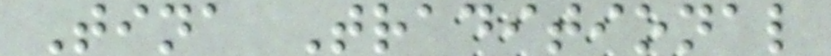Tina Traditional
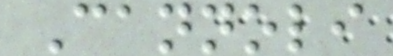Cannoli
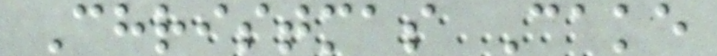Christmas Cake
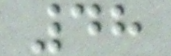48
